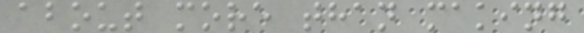about more than making
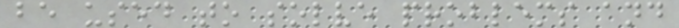be used to solve problems and
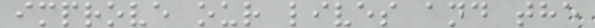improve our lives and the
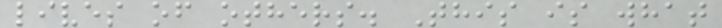lives of others. This is what
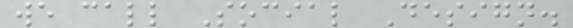we call Social Design.
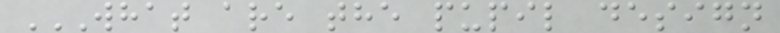WHAT ARE THE PUPIL DESIGN
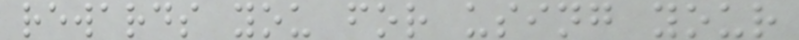rewards you for using your
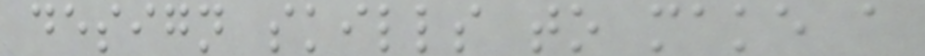design skills to make a
